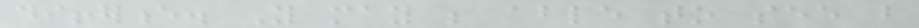difference. You may be able to see but
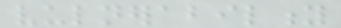vulnerability
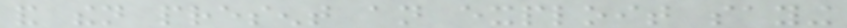and then present an exploit saying
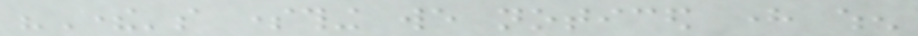"There's something we noticed here when
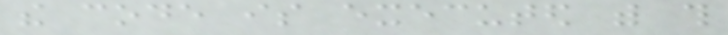the code is executed with this
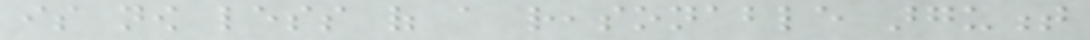is now less of a reasonable argument
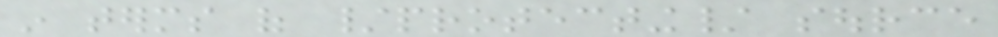in terms of /protecting/ source
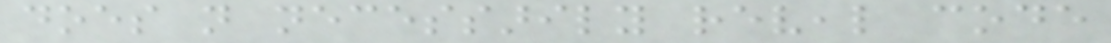does not necessarily reveal code
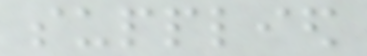supplied
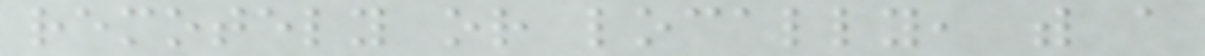remotely or locally, with a
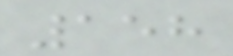158
